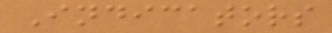Indicators
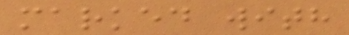marked with
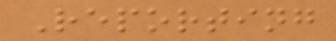Reporting
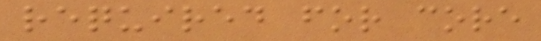required for core
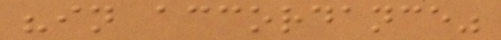"in accordance"
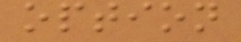option
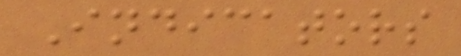Indicators
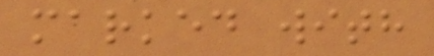marked with
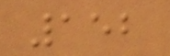152
